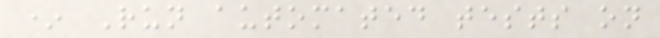* Run automated tests on
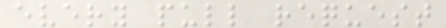every pull request
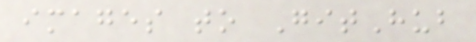images to GitHub
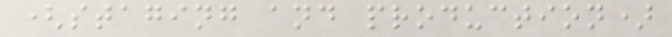(staging and production)
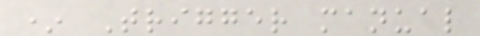* Trigger manual
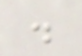.
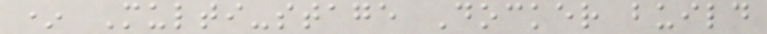* Multi-stage Docker build
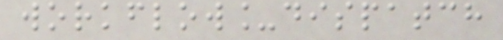workflow_dispatch
